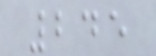245
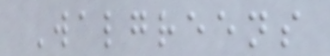Walgreens
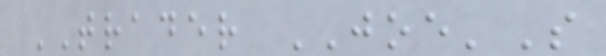TRADER JOE'S
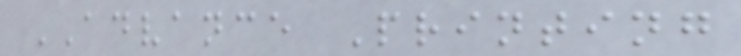ADVANCE Printing
